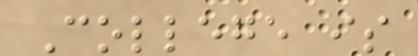College is
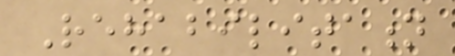Rehabilitation
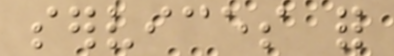services for
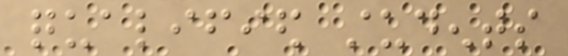qualified students
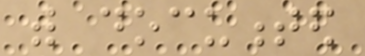with documented
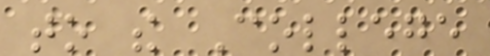to the College
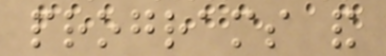programs and
